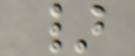}
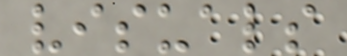visuals
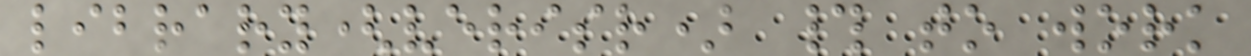library(verisr) # to work
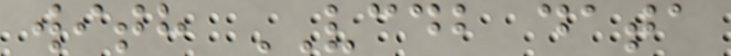with VCDB data
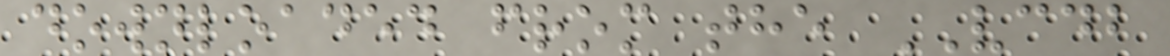downloaded from the VCDB
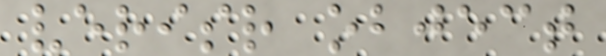verisr object
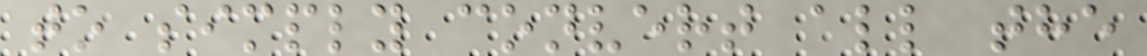to simply convert all the
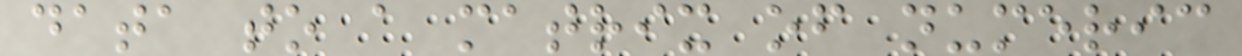data to a matrix of numeric
